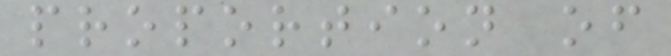proportion of
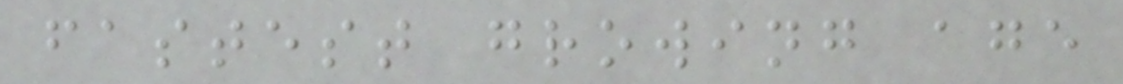fastest growing age
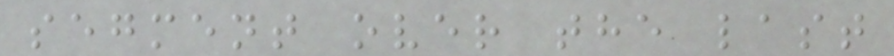segment over the last
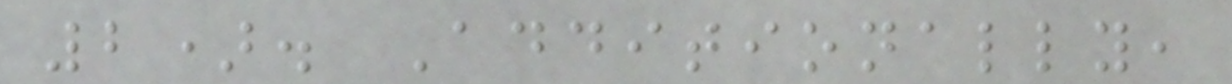2). Additionally,
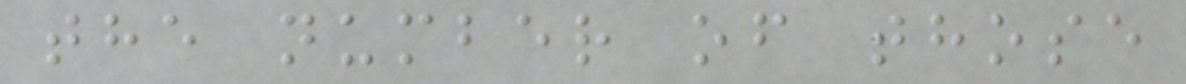the number of those
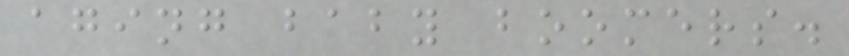aging baby boomers.
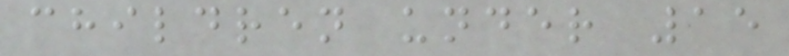children under 15
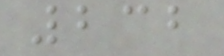232
